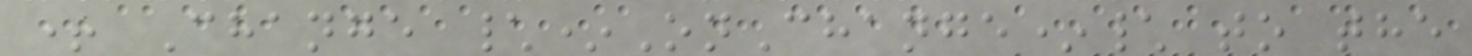+ Change \*OnChange*\ to the
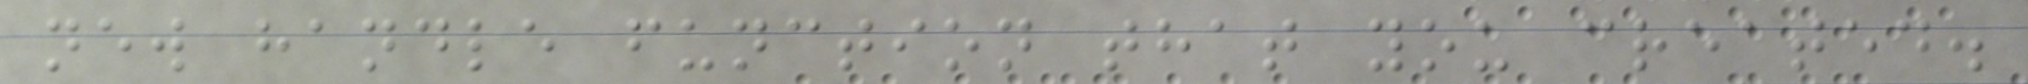new handle function that you created.
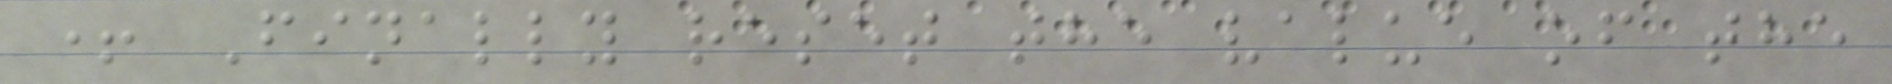+ Finally reset the value of the
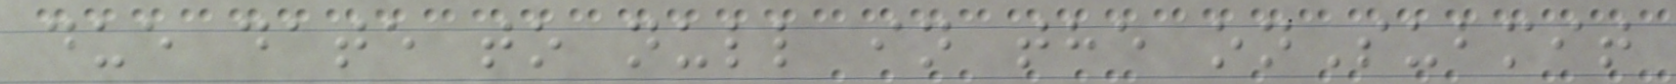due date to null in the onSubmit
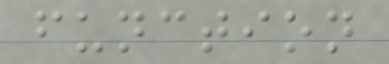function
